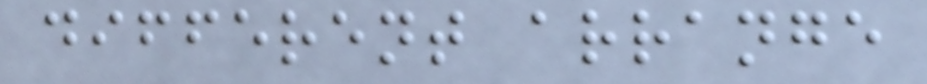different arrange
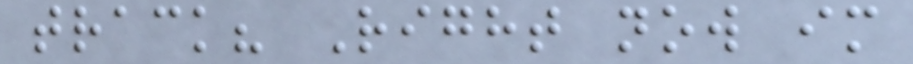track? Right now im
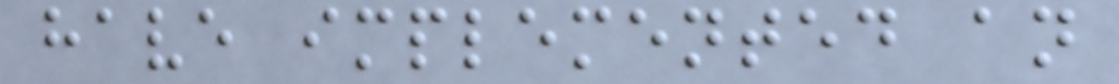have implemented an
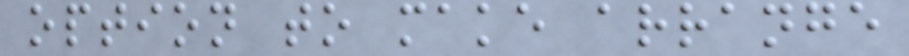option to make arrange
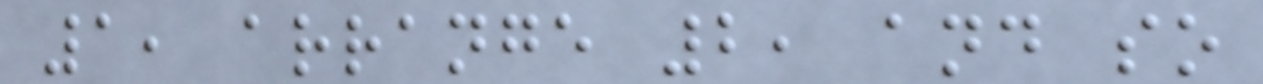1, arrange 2, and so
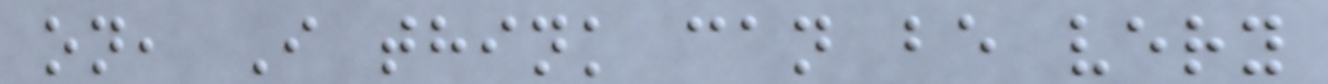on, I think can be very
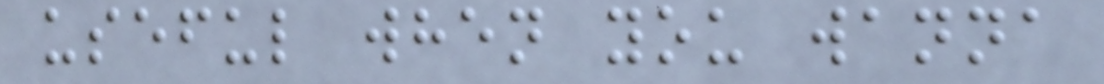useful when you wanna
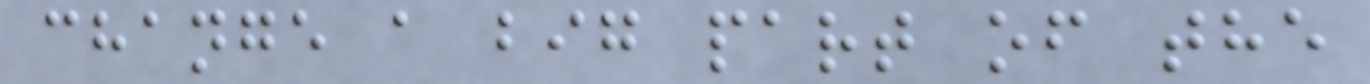change a big part of the
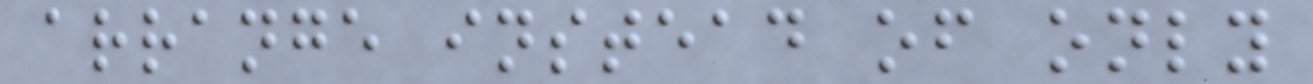arrange instead of only
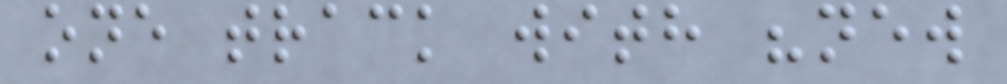one track with "new
